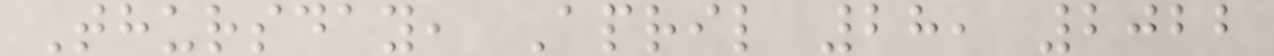Thursday, April 28, 2022
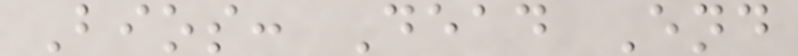Bios: Dead End
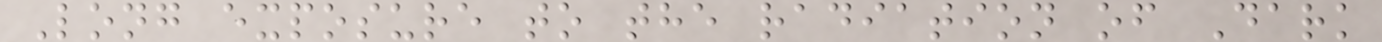Long exposure to the radiation of Dark
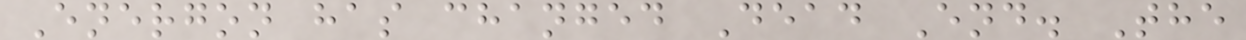Energon has changed Dead End. The
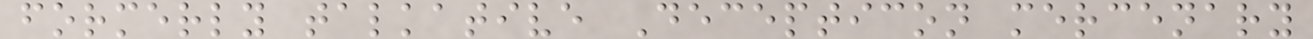formerly talkative Decepticon mercenary
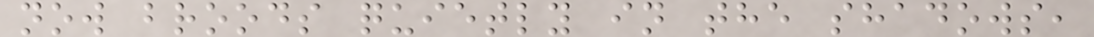now broods quietly in the shadows,
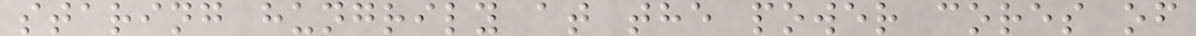staring hungrily at the power cores of
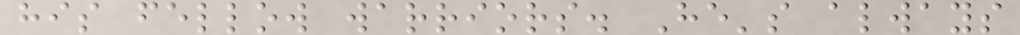his fellow warriors. He's always
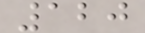120
